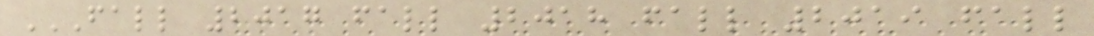FALL 2017 FALL 2018 FALL 2019 FALL
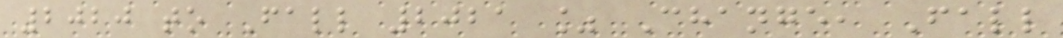2020 to Fall 2021 % Change, Fall
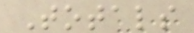Totals
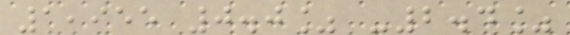1,955 0.0% -2.4%
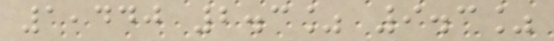1,440 2.3% 9.3%
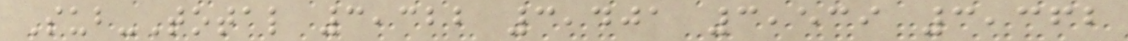Sub-Total 3,322 3,401 3,539 3,362
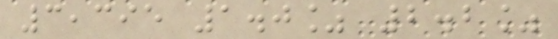3,395 1.0% 2.2%
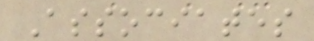Associates
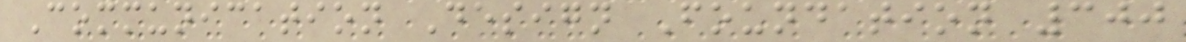Communication Design Foundation 300
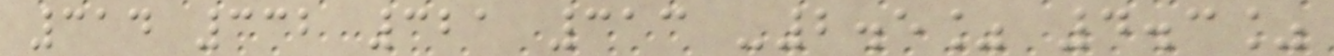314 332 321 313 -2.5% 4.3%
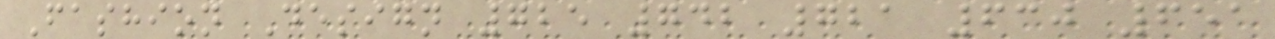Fashion Design 725 742 721 630 651
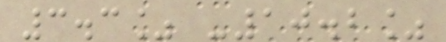3.3% -10.2%
